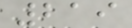219
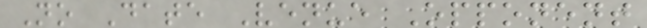No Date Venue Opponent
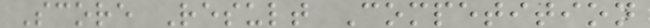Score Result Competition
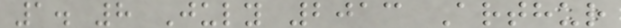1. 8 July 2013 Arthur
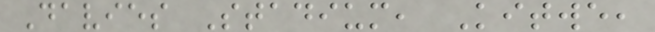Davies Stadium, Kitwe,
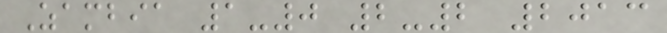Zambia 1-0 2-2 2013
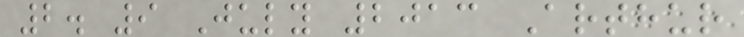2. 9 July 2013 Arthur
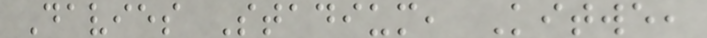Davies Stadium, Kitwe,
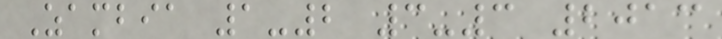Zambia 1-2 3-3 2013
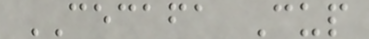CECAFA Cup
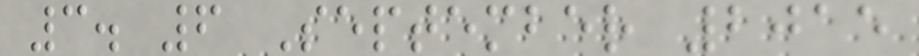3. 6 September 2015
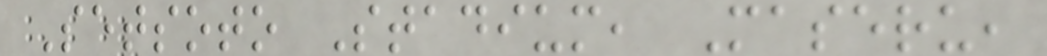Setsoto Stadium, Maseru,
